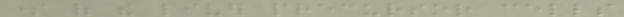some of the liver precursor cells
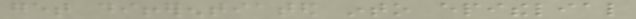get differentiated into epithelial
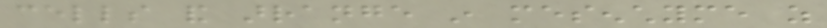cells and arrange in mesenchyme as
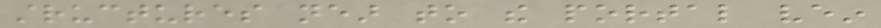structures near to the portal vein
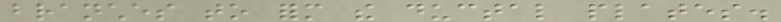branches to form the ductal plates.
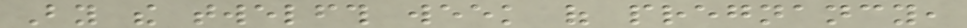By the twelfth week of pregnancy,
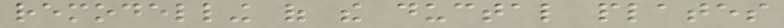remodelling of the ductal plates
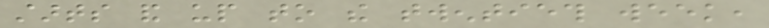starts and up to the twentieth week,
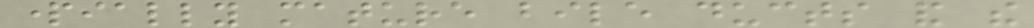partially mature bile ducts and the
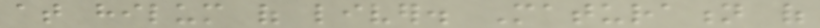at hilum of liver. Maturation of
